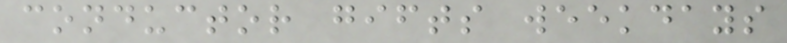conductor gifts weekdays
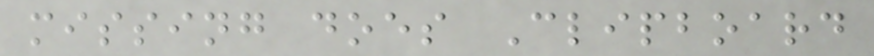missing does Clipboard
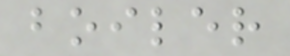boiler
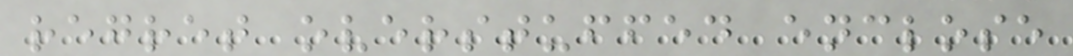regret overstuffed enclose
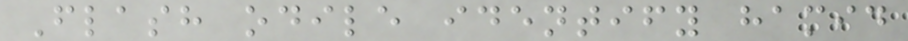Flash odile identify hamid
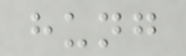hung
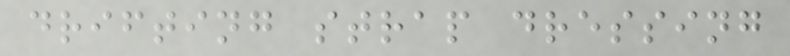drifting strap dressing
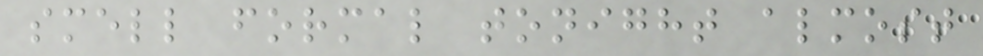smell formal tonight almost
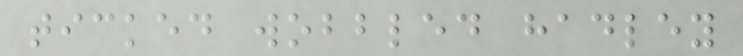ticked wobbled hadley
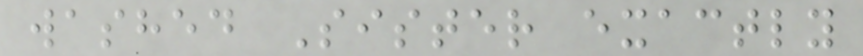washed Sister exactly
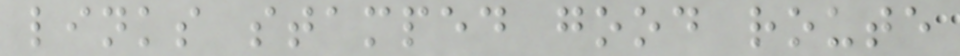links stamped good route
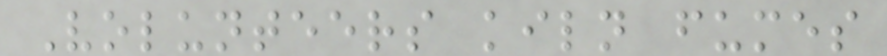Volunteers kiln fumes
